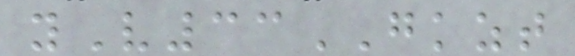yV33GKZT
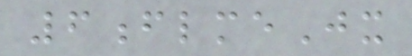6flmeJx
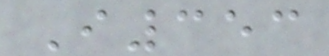I353
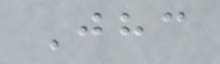Jhc
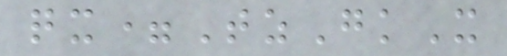qx=TzGkX
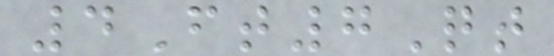4Ft7Qt
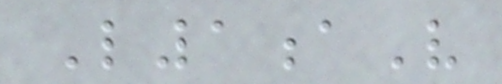L1aV
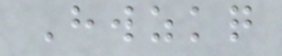Hwzkq
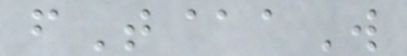fT@aW
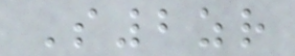S2zr
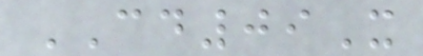CD09X
